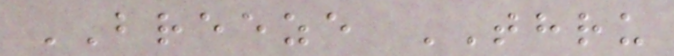BREEZE THRU
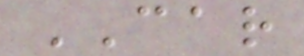CAR
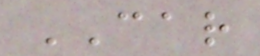CAR
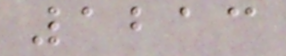1213
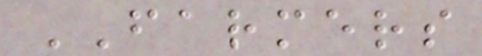FARMERS
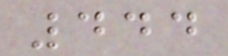444
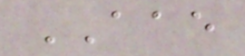AAE
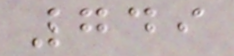749
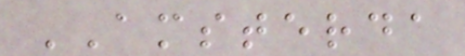AMSTERDA
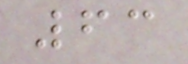63
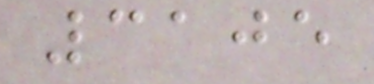3105
